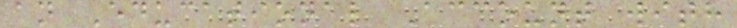an Educational Account with
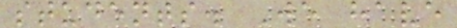students. We have
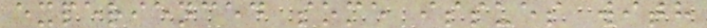experienced some issues with
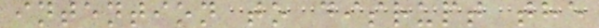intention to disrupt the
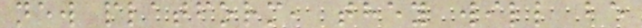new platform, they will be
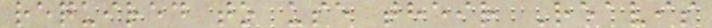required to use their Reavis
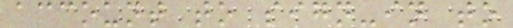account to sign-in to
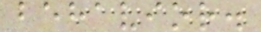behavior.
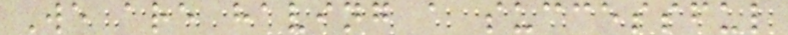We are having a successful
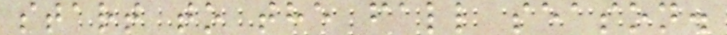start to the fall season.
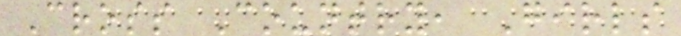Cross Country, Girls
